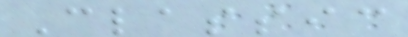Classic
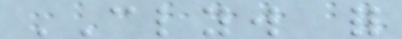CLYW for
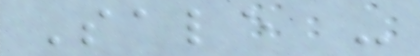Sale -
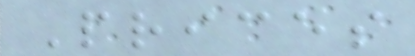Prices
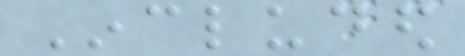Included
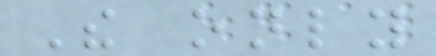The only
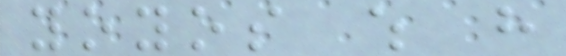yoyos which have
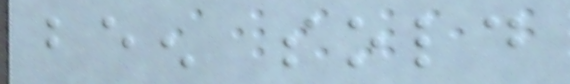been sold
